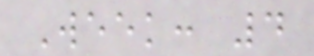Week: 4
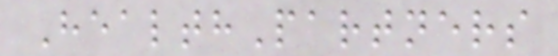HealthPartners
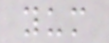yum
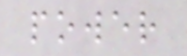power
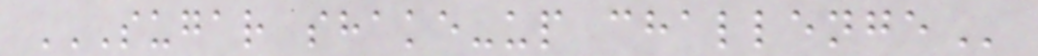SUGAR SHAKE-UP CHALLENGE
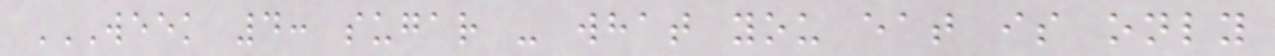WEEK 4: SUGAR - WHAT YOU EAT IS ONLY
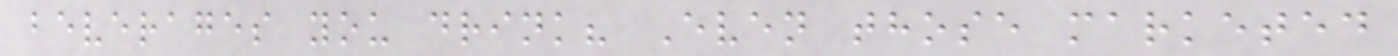beverages you drink? Even those marketed
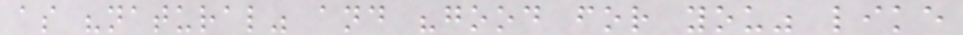as "natural" and "good for you" like
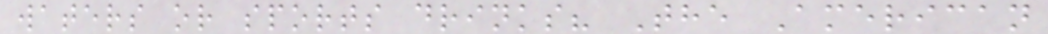waters or sports drinks? The American
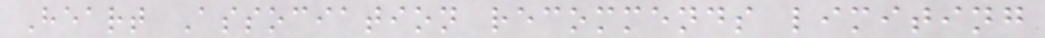Heart Association recommends limiting
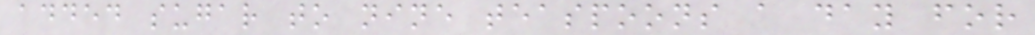added sugar to nine teaspoons a day for
